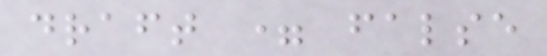draft = false
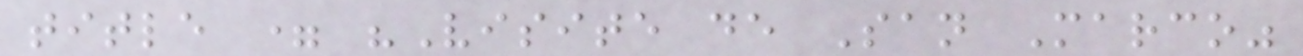title = "Visite de San Marco"
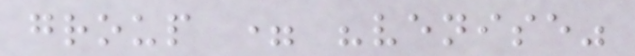group = "venise"
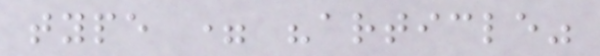type = "article"
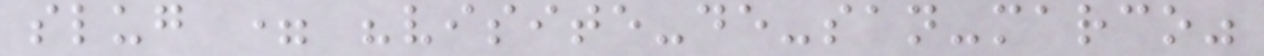slug = "visite-de-san-marco"
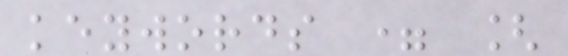keywords = [
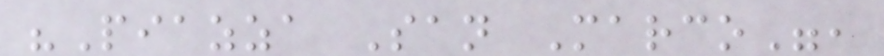"Piazza San Marco",
